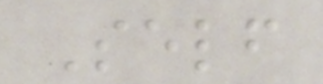Self
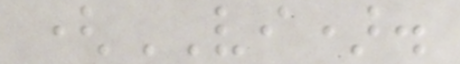(VI).
